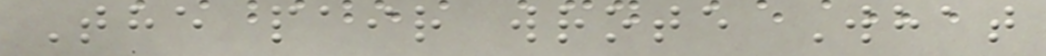The pair wrote What
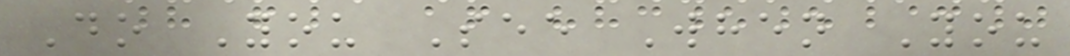Do You See When You
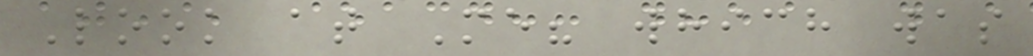Look at Me? which was
